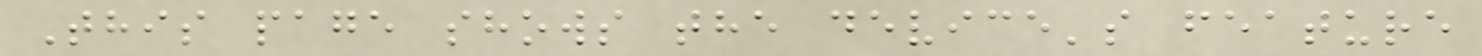This page shows the device's feature
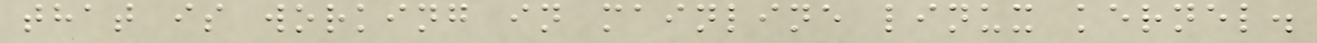that is working in mainline linux kernel.
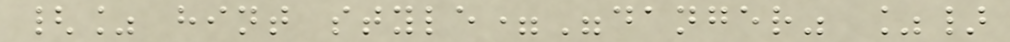{% hint style="danger" %}
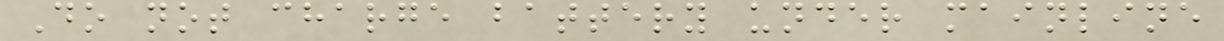Do not charge battery under mainline
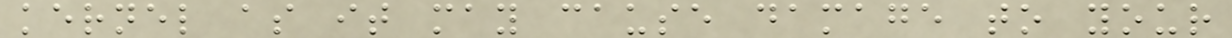kernel as it may cause damage to your
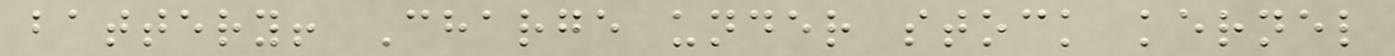battery! Charge under stock kernel
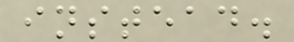instead.
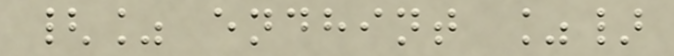{% endhint %}
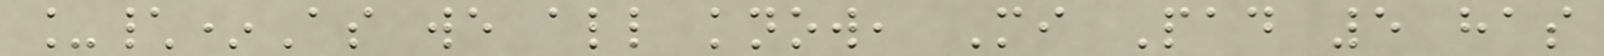_\*As we all know, Mi Pad 5 has
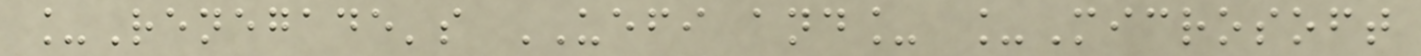_Renegade's UEFI and_ _Microsoft
